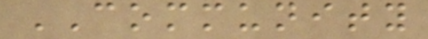COMMUNITY
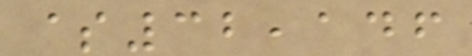$32,146
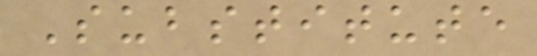Substitute
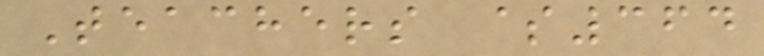Teachers $364
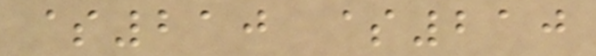$210 $210
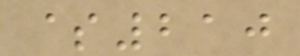$210
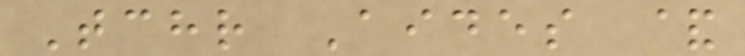Tchr Aides &
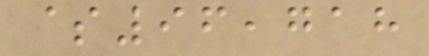$96,718
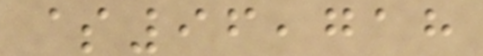$96,718
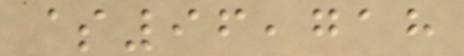$96,718
